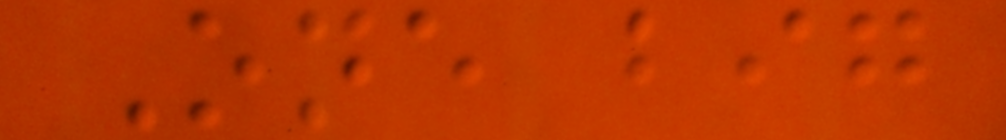One big
